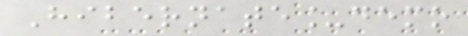Hibernate_demo
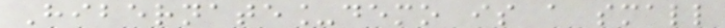Hibernate_demo is a small
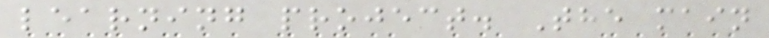learning project. The main
